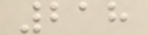218
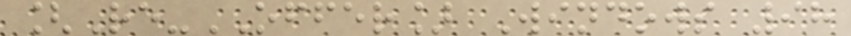[Re-OFFER] Windows 98
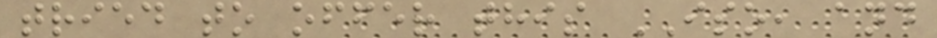tried to offer this ISO, and
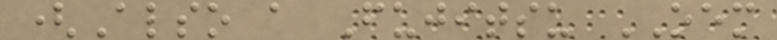(Also a Fujitsu OEM
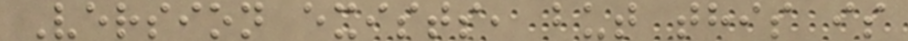Version exists, but this is
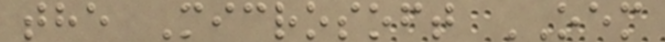the Microsoft OEM
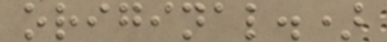original.)
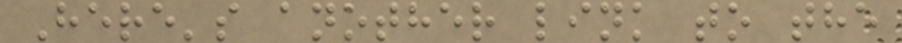Here's another link to the
